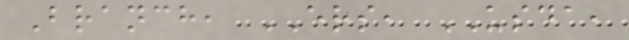Branch, ERS, USDA,
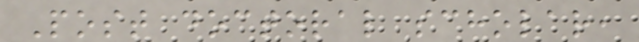Post doctoral scholar,
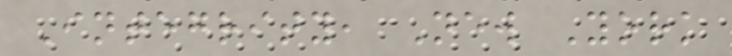Integrity, New York
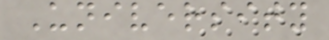University
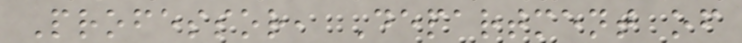Professor, Department of
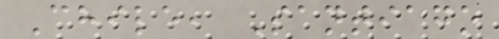Chile, Santiago
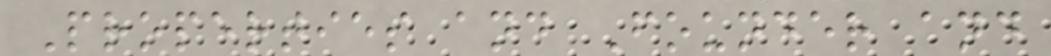Properties and Founder and
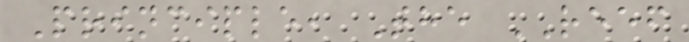Principle, The REEF
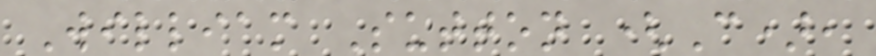William Sutton (C),
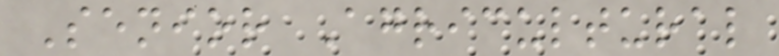Senior Agricultural
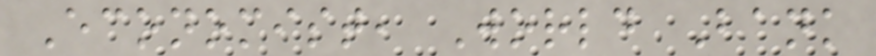Economist, World Bank
